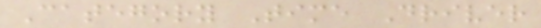Category Time Driver
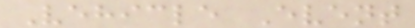Vehicle Event
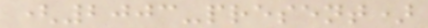(2003-present)
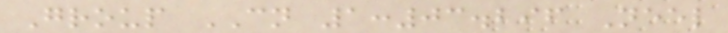Group CN 1:03.296 Neel
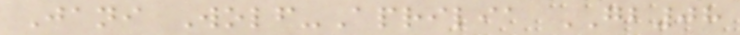Jani Wolf-Aprilia GB08
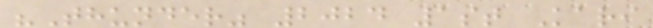"Thunder" 2024 1st Kari
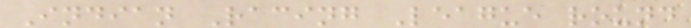Indian Racing League round
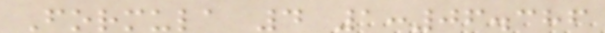Formula 4 1:06.386
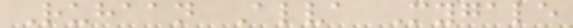Ruhaan Alva Mygale
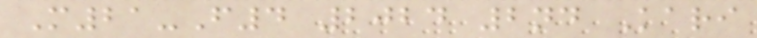M21-F4 2024 2nd Kari
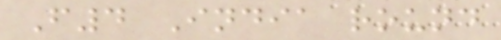F4 India round
